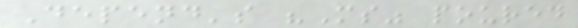Depend's "Ms" poured
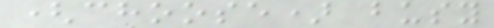(choose) busy
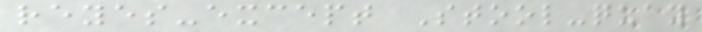reyes-except Stool-quay
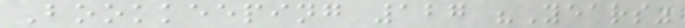Bookkeeping 127 "Years"
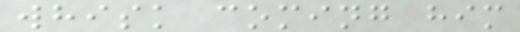whisk coming him
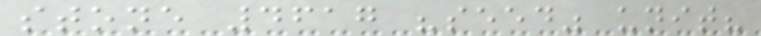stone 4617 "seed" unit?
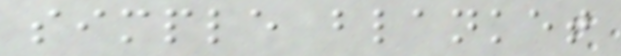simple blanket
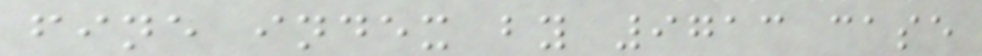fine index by 9713 case
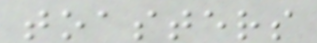toasters
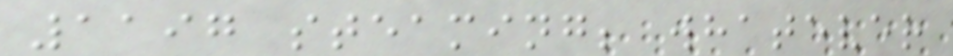1197 steaming; whatever
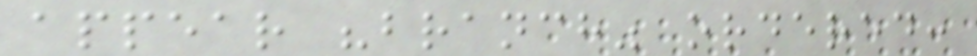appear "branch" ordered:
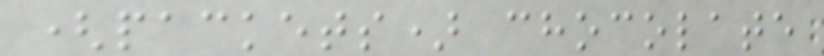(packets) chocolate
